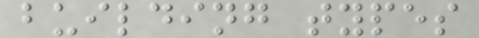building types
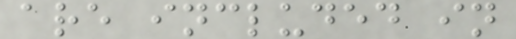are included in
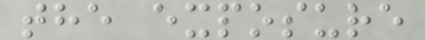the exposure
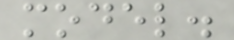model.
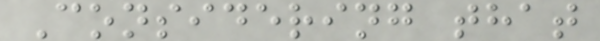Considering that
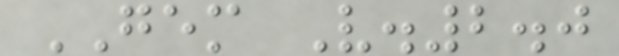GEM V.2.0
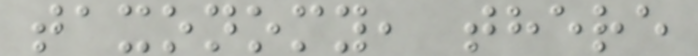taxonomy, there
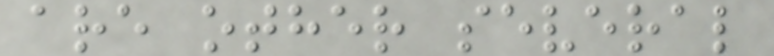are other several
